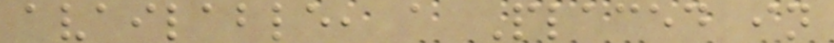available, a Placed in
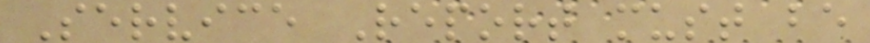Service Report must be
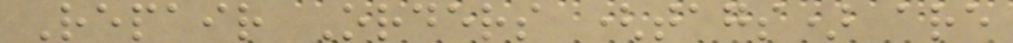Repair Orders (tags) are
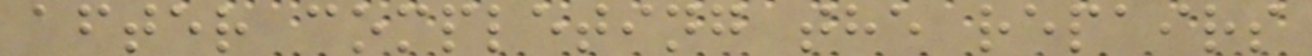after completing the repairs
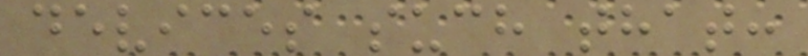devices such that:
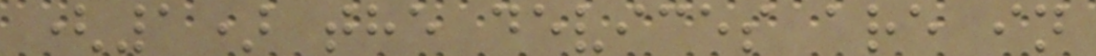(1) the devices are in
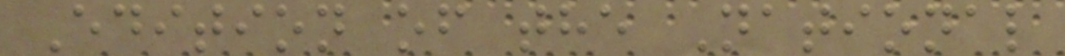Edition of the National
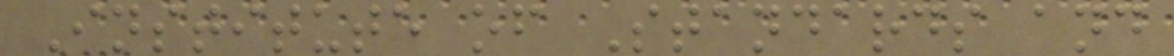Institute of Standards and
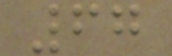67
